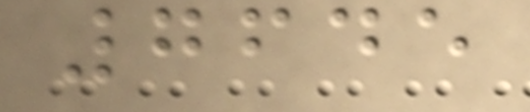7645
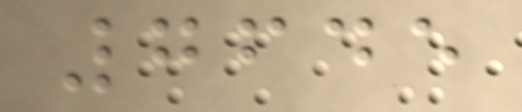7645
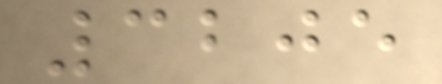3205
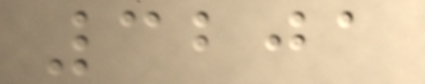3201
